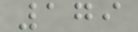179
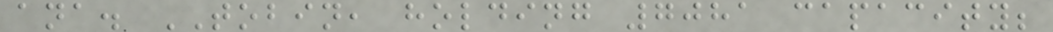ana. TOBIN, holding 7081 capacity;
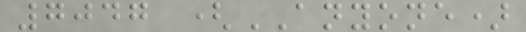7047 (ANYONE)
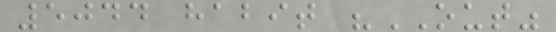5044 habit "OUT"
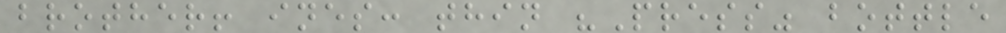brother! ines: thin "Press" bottle
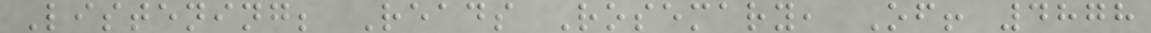Listening; Reads Rosemary, Of! 4878
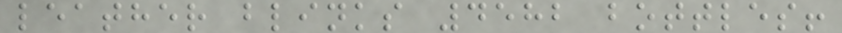leather blinks 4582 bottles!
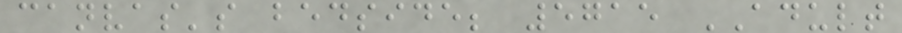canvas's bedside; 5715 ADULT
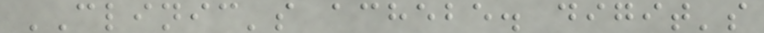CLINIC's achebe. digit's
